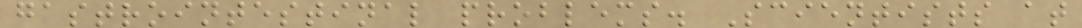gastrointestinal problems. Scientists at
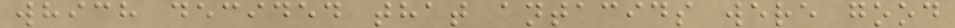which decided that antacids were good
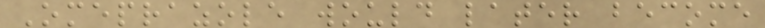Omeprazole would later become
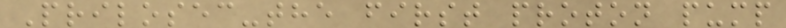Prilosec-the first proton pump
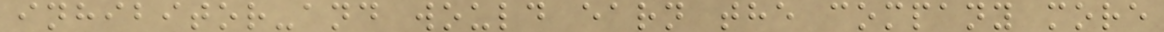inhibitor-and would earn the company more
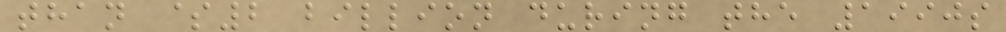than $2 billion during the 1990s
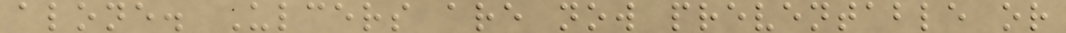alone. Ulcers are now preventable or
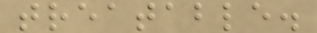treatable.
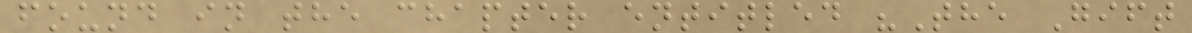found in the chapter entitled "The Gift
